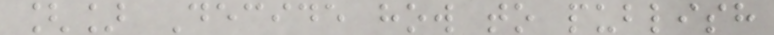[] Decide how to publish
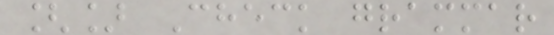[] Check grammar
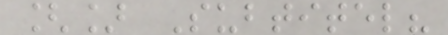[] Subtitel?
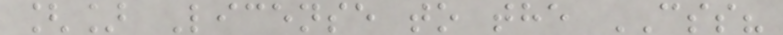[] License to the CSS?
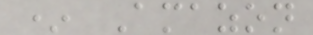* Amazon
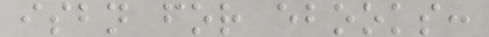isbn for ebooks:
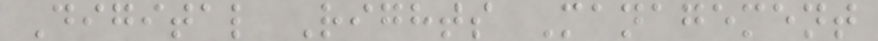Digital Rights Management
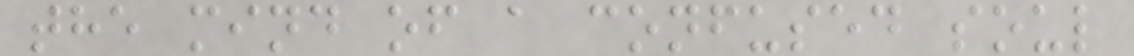the mind of a confused soul
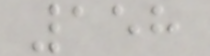158
